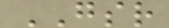GSR
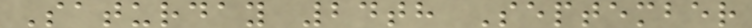Saturday 24th September
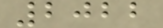2022
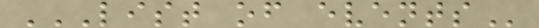LIST OF EVENTS
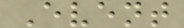Event
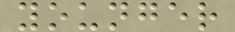younger
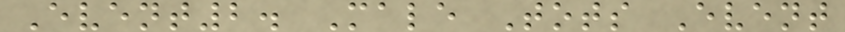Event2. Male Tots Event
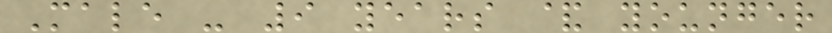Male - 9 years & younger
